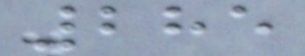285
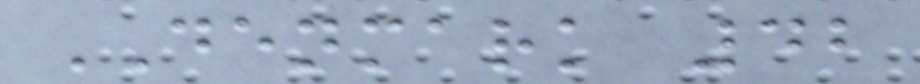DENMARK 42
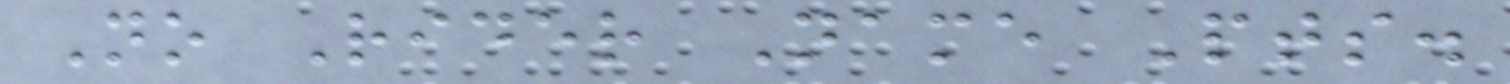No Rider Name Pts.
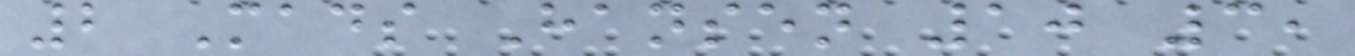2 Mads Hansen 10 3,
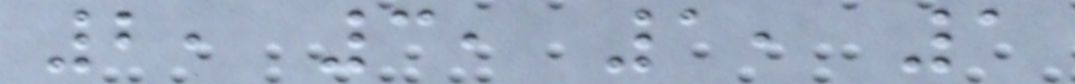2, 3, 1, 1
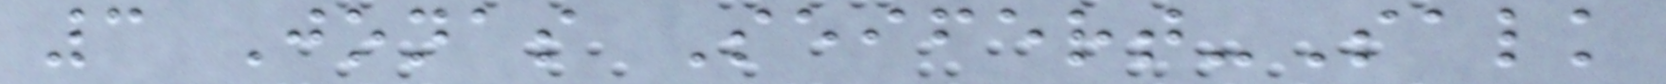3 Jonas Seifert-Salk
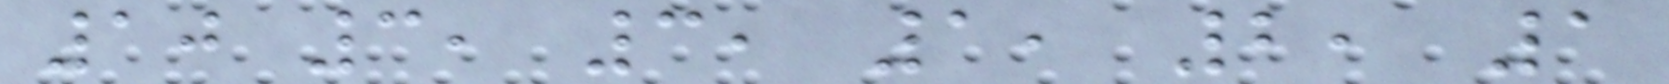10 3, 3, 1, 2, 1
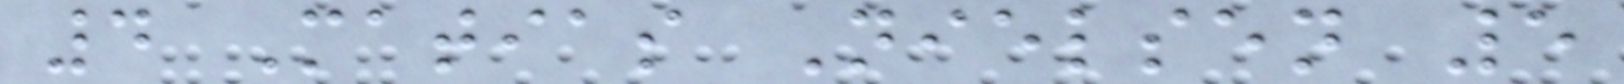4 Matias Nielsen 5
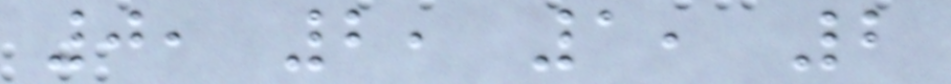0, 2, 1, 2
